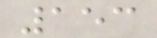153
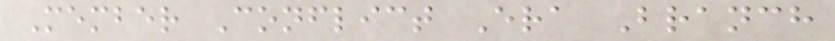Member Conflict Era Branch
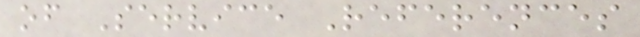of Service References
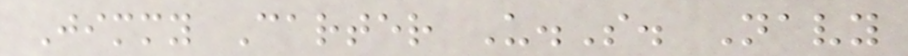Jimmy Carter U.S. Navy
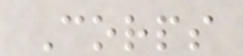Corps
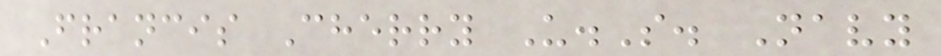Francis Cherry U.S. Navy
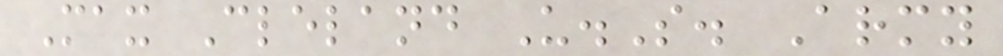Max Cleland U.S. Army
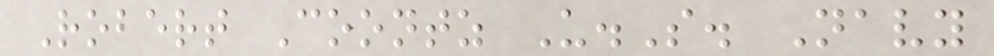Robert Coontz U.S. Navy
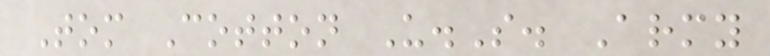Tom Cotton U.S. Army
